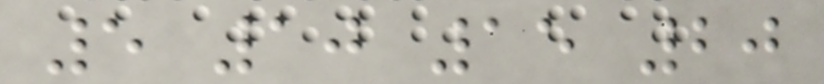5 10 15 20
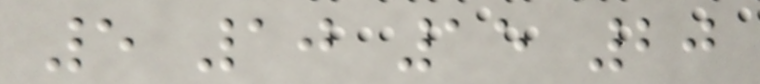5 10 15 20
